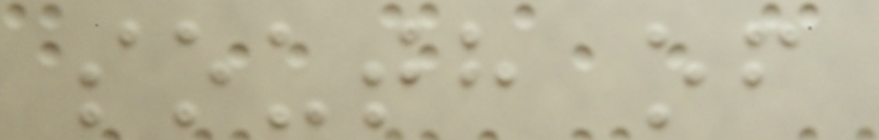south of
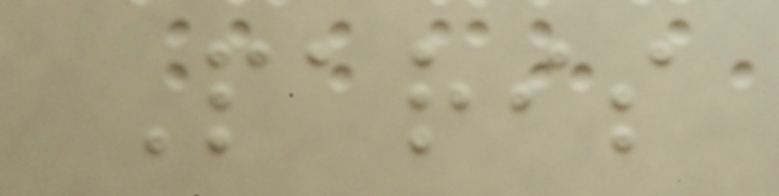Paris
